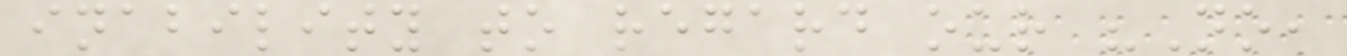inability to regard our "No,
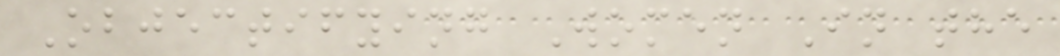Objectifying Women In the
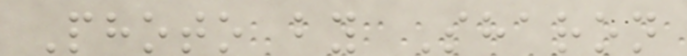Photo by Sharon
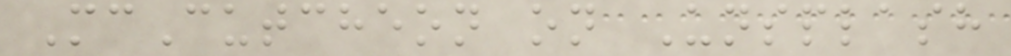McCutcheon on Unsplash
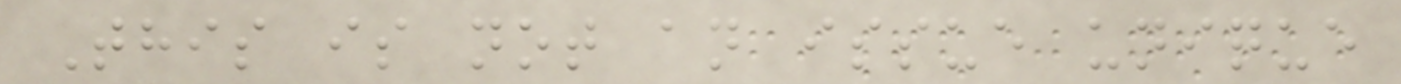This is not an issue unique
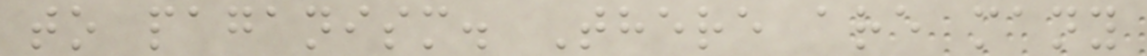to paganism. There are many
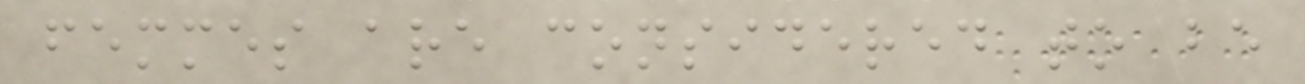femmes are considered to be
